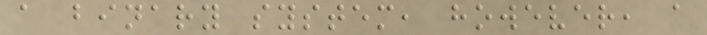a binary system, however, a
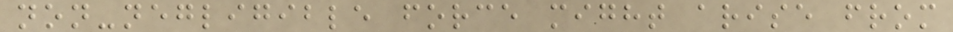non-negligible force might arise from
